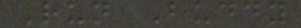Run Buddy
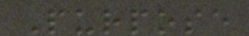Purpose
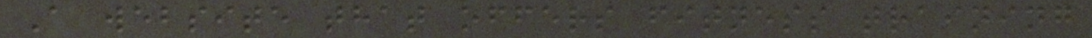A website that offers fitness training
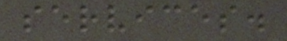services.
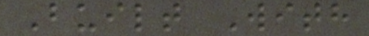Built With
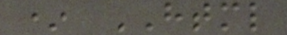* HTML
